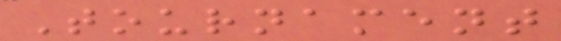Tournament
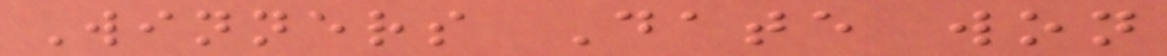Winners Date won
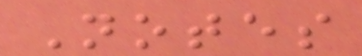Notes
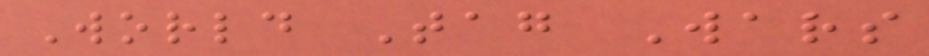World Tag Wars
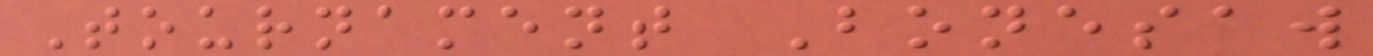Tournament Bonesaw
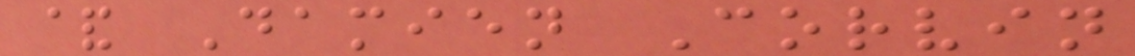& Damien Corvin
